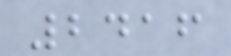2416
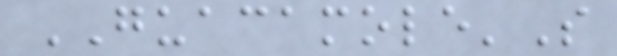GUACAMOLE'S
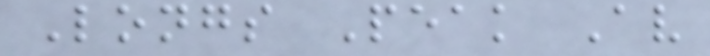Longs Peak Av
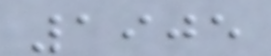1905
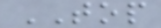TOP
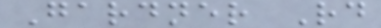Gardner Rd
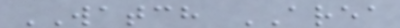WATCH AREA
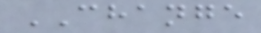CHANGE
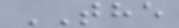THE
